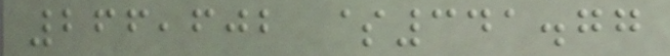266,602 $341.77
